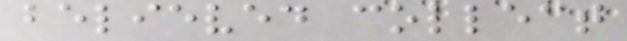believed collect
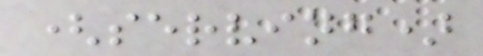(serving)
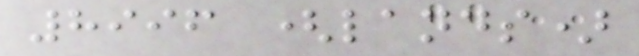8996 (lands)
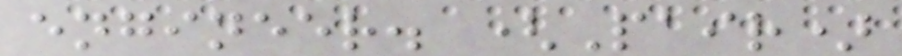engineer. (Pair)
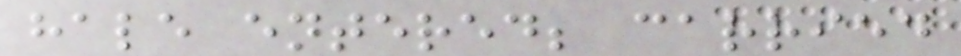hale entered; carried
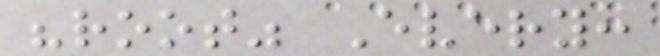"root" Every:
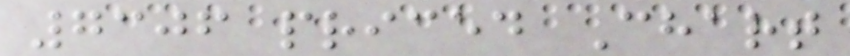7306 priced Chart
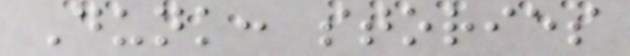Dunk: stories
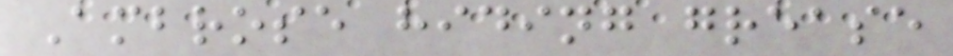Ambrose hiding grease
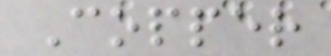Copper
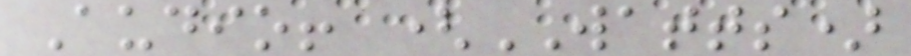Audio! (WATTS)
